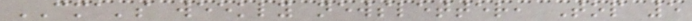CMA's weekly newsletter, Top 5
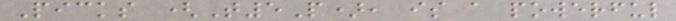Picks (T5P), is a powerful
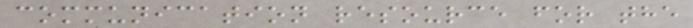communication resource for the
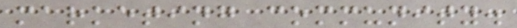marketing community.
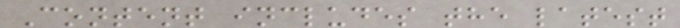Content includes the latest
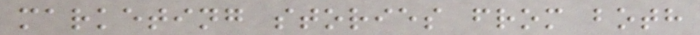marketing stories from both
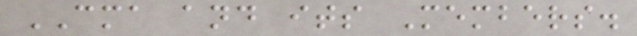CMA and its Members.
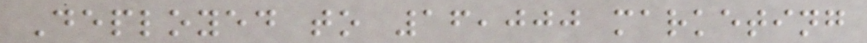Deployed to 16,000 marketing
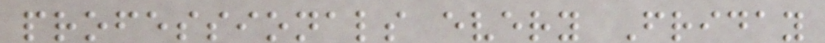professionals every Friday
